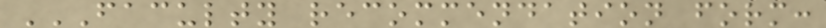FACULTY RECOMMENDATION FORM:
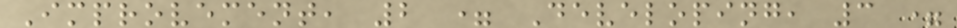Improvement, 2 = Developing, 3 =
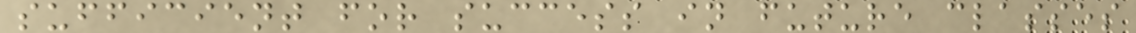sufficient for success in future classes
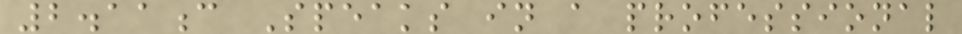2.11c Speaks in a professional
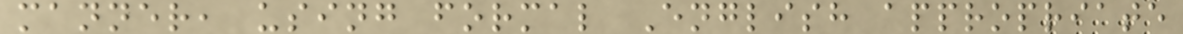manner, using formal English appropriate
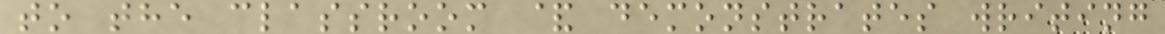to the classroom & demonstrates writing
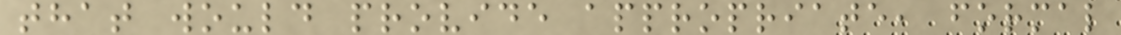that would provide appropriate, formal
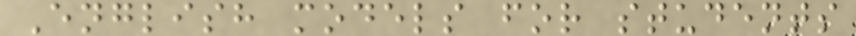English models for students
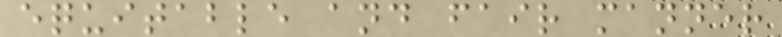equitable and fair manner
